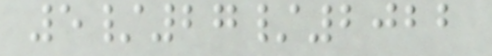5/27/2022
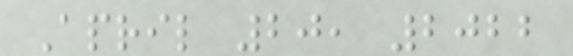April 20, 2022
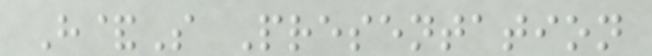H&S Presentation
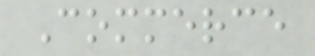Commerce
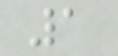1
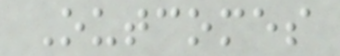Outcomes
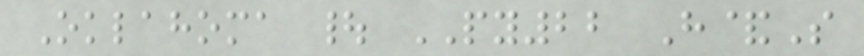Oklahoma | PY22 H&S
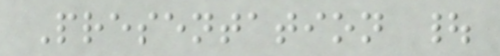Presentation |
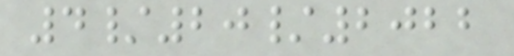4/20/2022
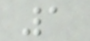1
